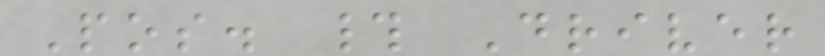Pos. # Driver
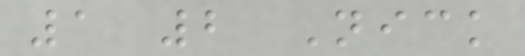1 2 Nick
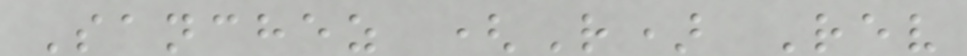Sanchez (R) Rev
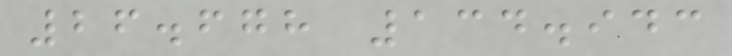26.678 134.943
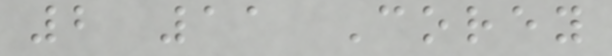2 11 Corey
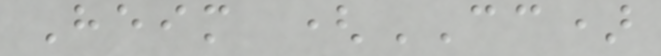Heim (CC)
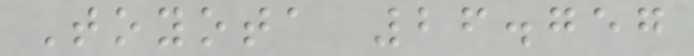Toyota 26.757
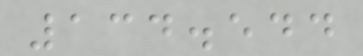134.544
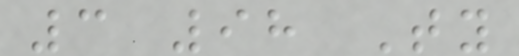3 98 Ty
